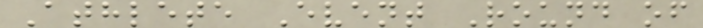Athlete Event Round of
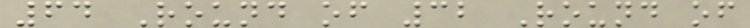64 Round of 32 Round of
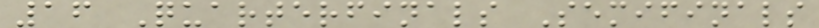16 Quarterfinals Semifinals
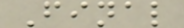Final
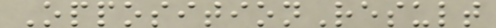OppositionResult
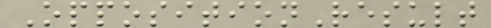OppositionResult
